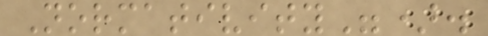Normativity").
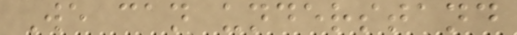We can understand
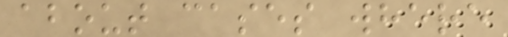about cases where
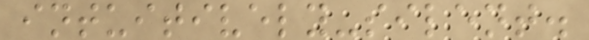intuitively-silent.
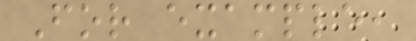For example,
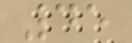45
